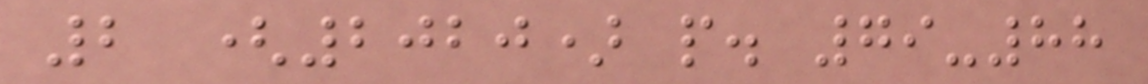2 (2020) p. 79-88
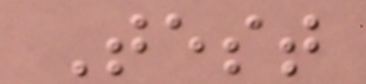Test
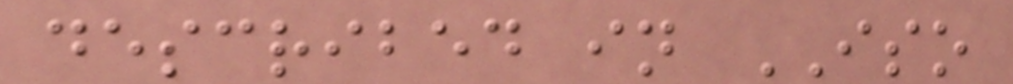described in ISO
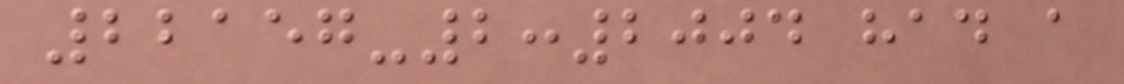22157-2:2004 had a
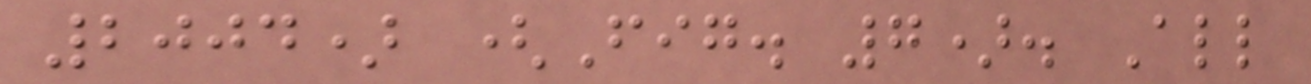2004) (Fig. 7). All
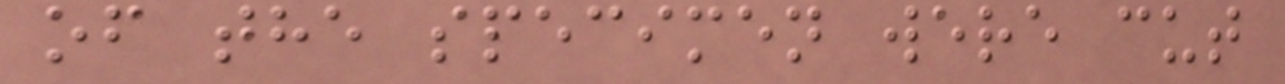of the specimen were cut
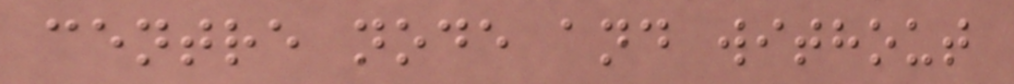centre node and without
